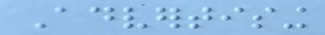Advertising
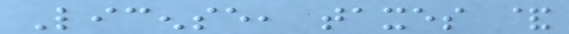License, taxes &
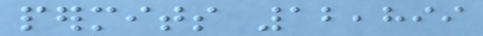permits 12,899
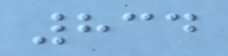834
